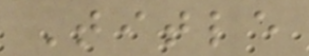Title
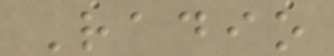Radio
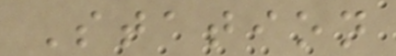Station
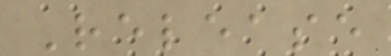Release
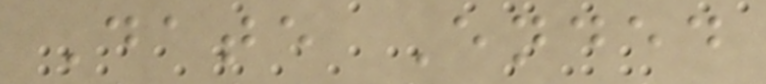Date Ended
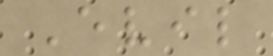Evil
